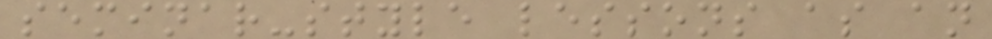seminar-style lessons as an
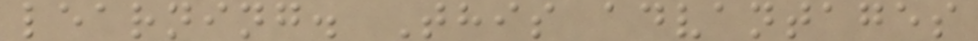learning. This advantages
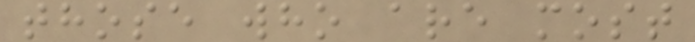those who are most
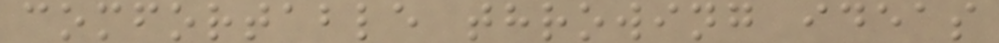comfortable throwing ideas
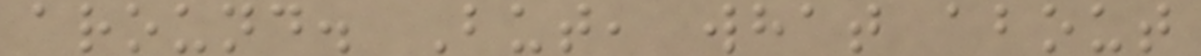around. But, what about
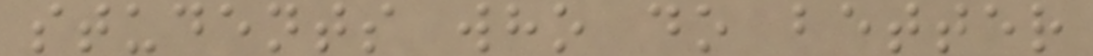students who do better
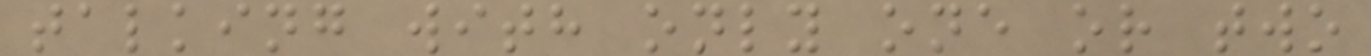talking with only one or two
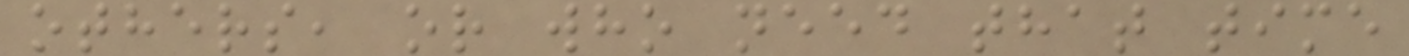others, or who need that time
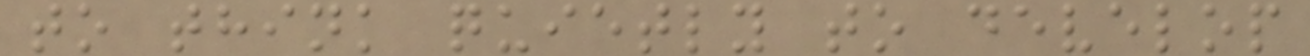to think quietly to develop
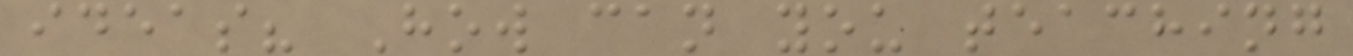ideas? How can you teaching
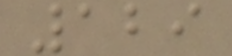129
